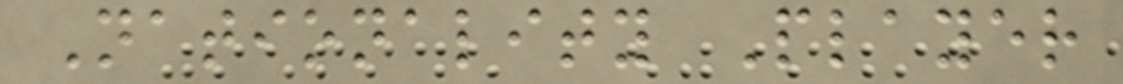Nationality Player
